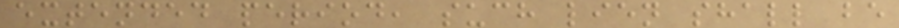extended period, such lien shall be
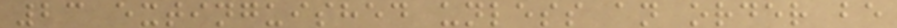23 extinguished unless an order be
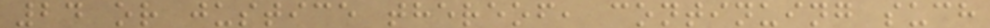24 or justice thereof, continuing such
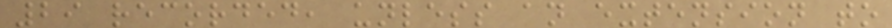29 recorded, unless an extension to
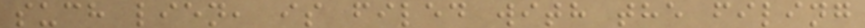such lien, is filed with the filing
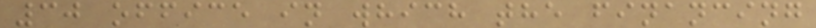30 office in which the financing
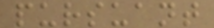pursuant
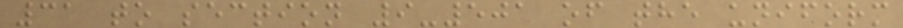31 to section 9-501 of the uniform
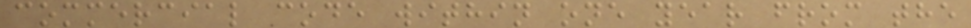commercial code within one year from the
